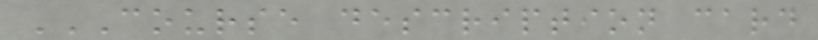COURSE DESCRIPTION CARD
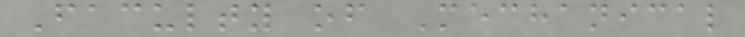Faculty of Mechanical
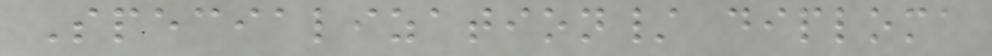Specialization/ diploma
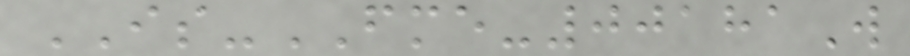IS-FME-00181W
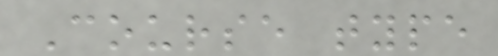Course type
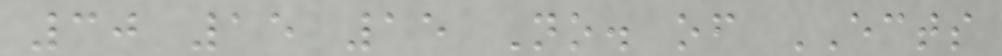30 15 15 No. of ECTS
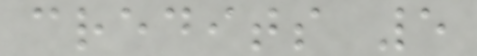credits 5
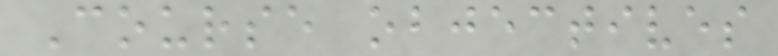Course objectives
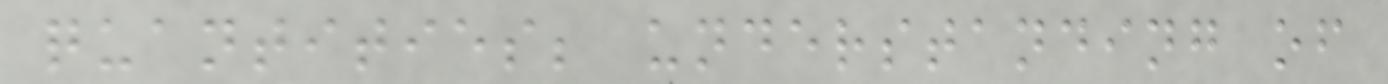quantities; understanding of
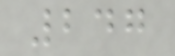247
